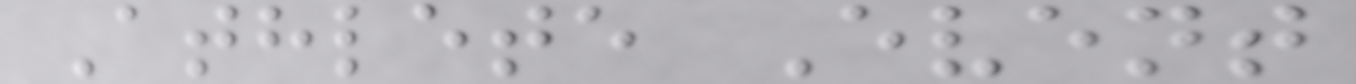Athlete Event
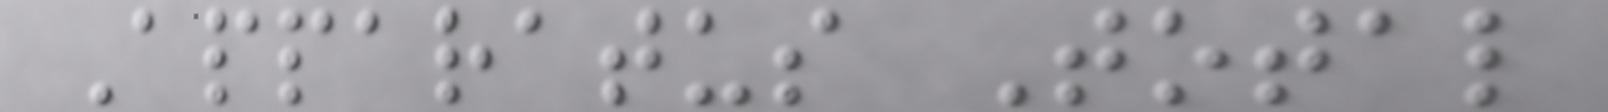Apparatus Total
